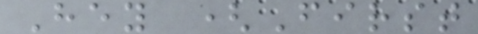Hey (First
